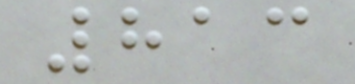813
